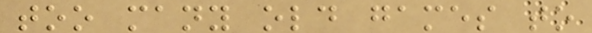too many old games to
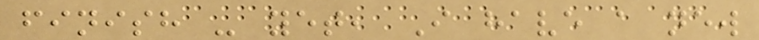finish - yet, I have a new
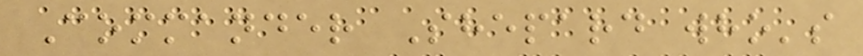Commander Shepard who's
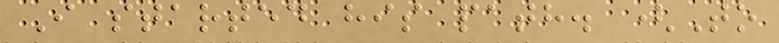I started his path. (To
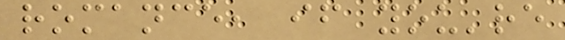romance, if you're
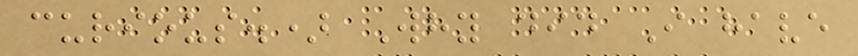curious.) Why did I have
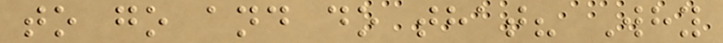to go and do that? Why
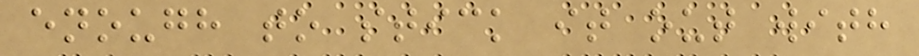enough to stick it out with
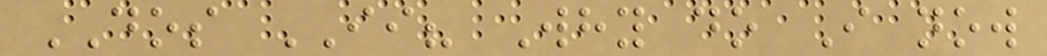DOS II? Why do I now
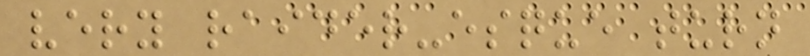very raider-esque turn
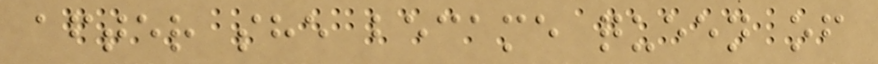after she became queen of
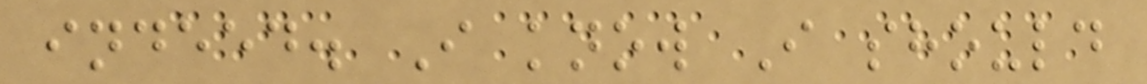indeed. I know I should
